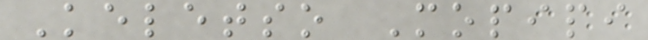Keletso Mopipi
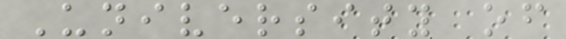University of
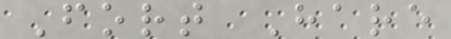Fort Hare
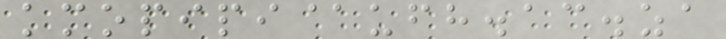kmopipi@ufh.ac.za
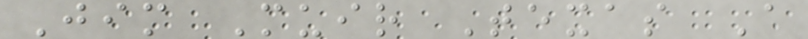Jim Muir Texas A
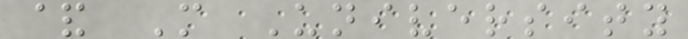& M University
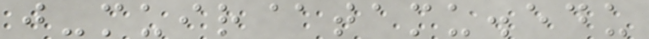j-muir@tamu.edu
